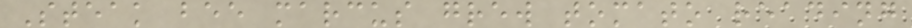Steak bee marcus grew tomato reading
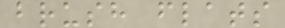brush flats
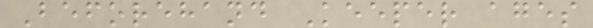Beforehand Keeper ages
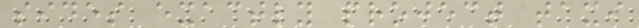sides exactly project taxi
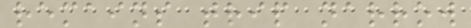remains trip narrow
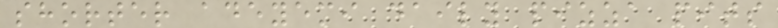shorter adeyemi daily pizza pits
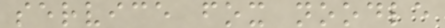service fox noodle
